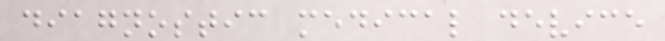diagnostic medical device
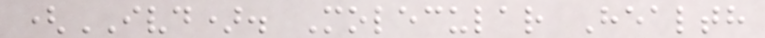(IVD). Molecular Health
